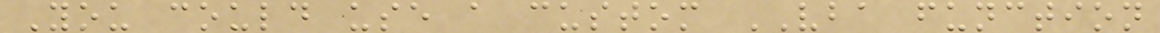You could use a custom VBA function
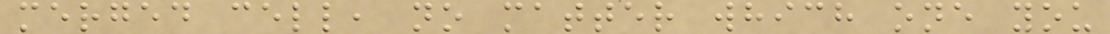merged cell, no matter which one you
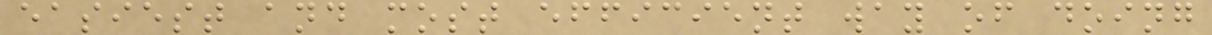easiest and most efficient way of doing
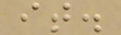it.
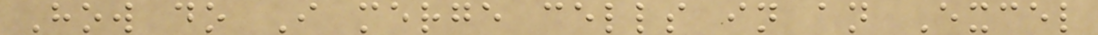How do I merge cells in an Excel
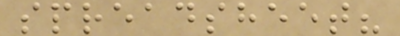spreadsheet?
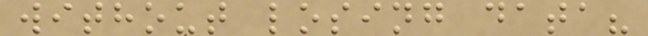without losing data?
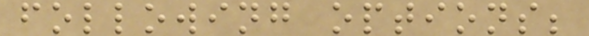following options;
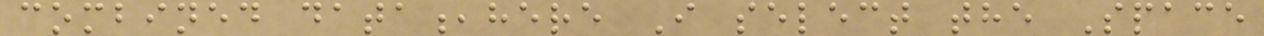combined data,here I select the Space
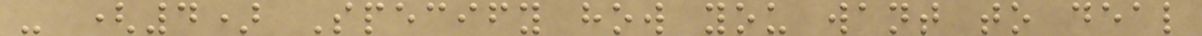- (4) Specify how you want to deal
